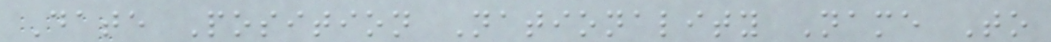Date Position Nationality Name To
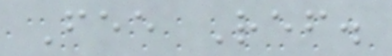Fee Ref.
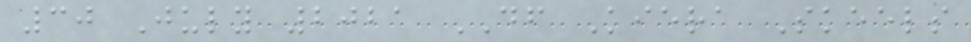30 July 2021 DF Kiera Skeels
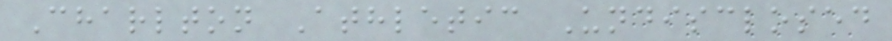Charlton Athletic Undisclosed
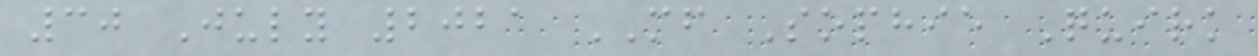30 July 2021 MF Sophie Quirk
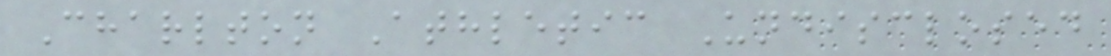Charlton Athletic Undisclosed
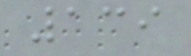139
